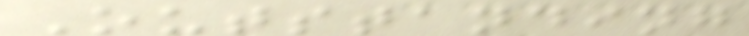Outstanding
